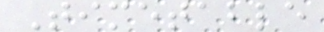Timetable
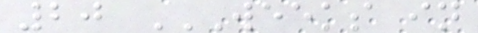20 WEEKS IN
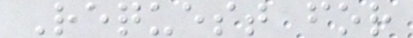Request for
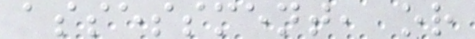assessment, or
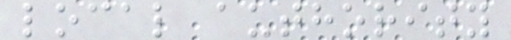local authority
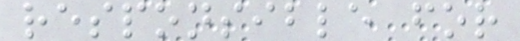responsible for
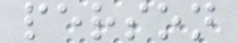person
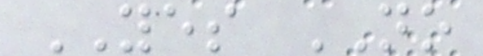YES NO
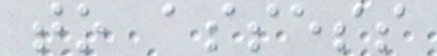to assess
